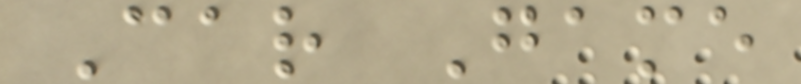Car Game
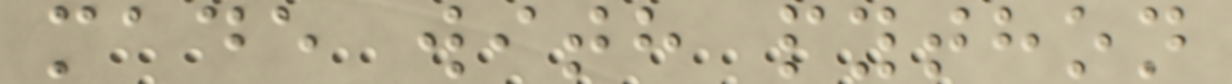made with python
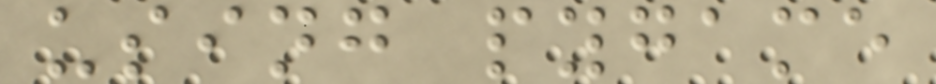using pygame
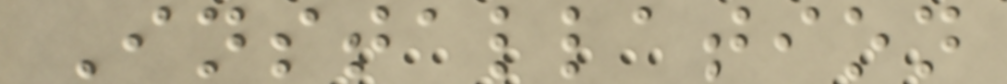Installation
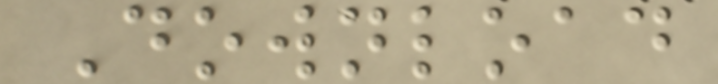Download
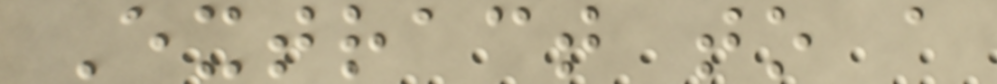Extract to a
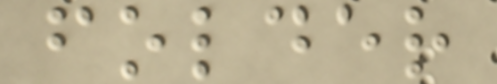folder
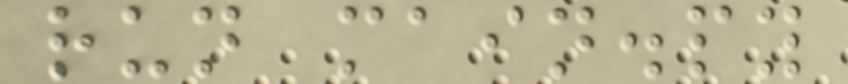run main.py
